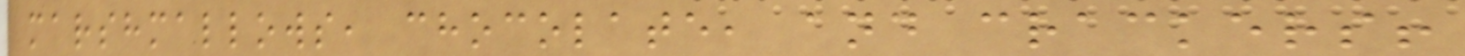marshmallows, chocolate, and crackers!
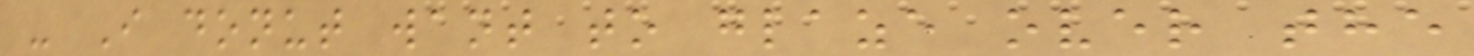- I donut want to glaze over the
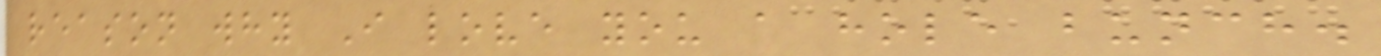reason why I love you a hole bunch.
